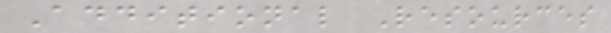Additional Resources
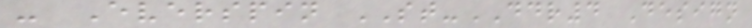- Everspin ST-DDR4 Design
